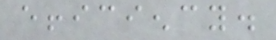efficiency.
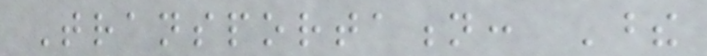Transportation: These
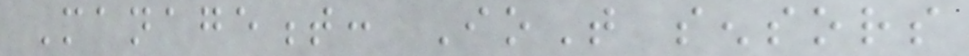Management: IoT sensors
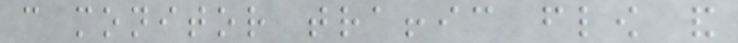can monitor traffic flow and
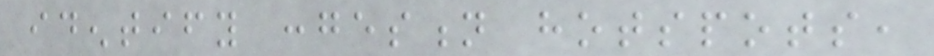identify congestion hotspots,
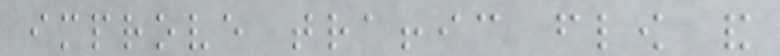improve traffic flow and
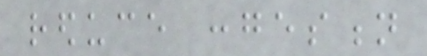reduce congestion
